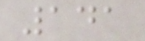141
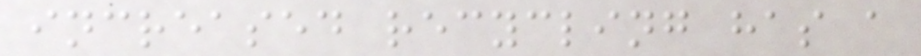increased recycling has a
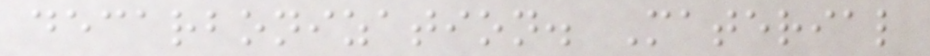decarbonization. Material
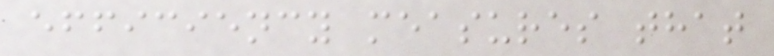efficiency measures that
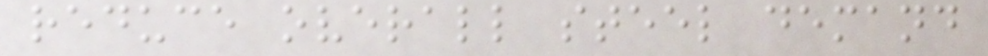reduce overall steel demand
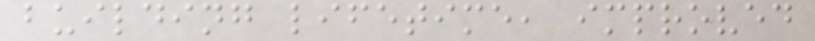building lifetime, improved
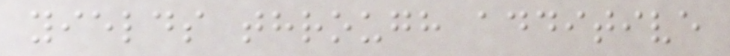yields through additive
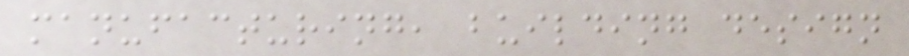manufacturing, building design
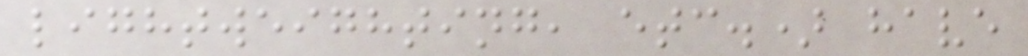lightweighting, etc.) have
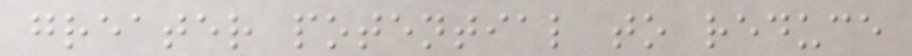greater potential to reduce
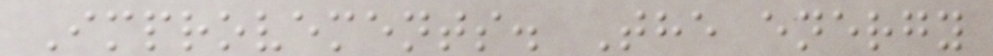Improvements. The energy
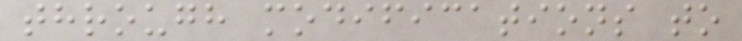through modifications to
